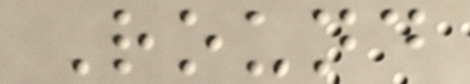Round
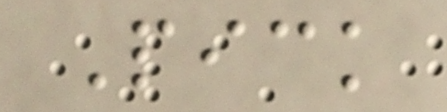Pick
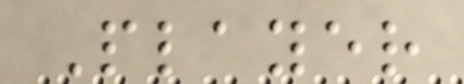Player
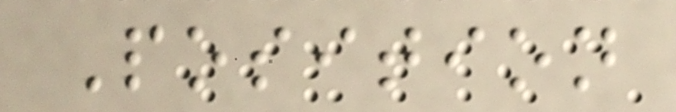Position
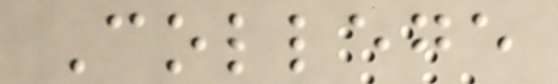College
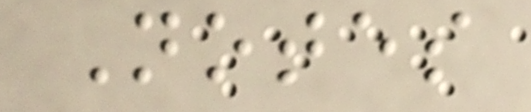Notes
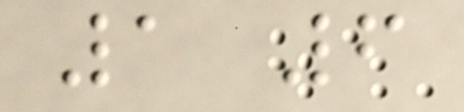1 6
